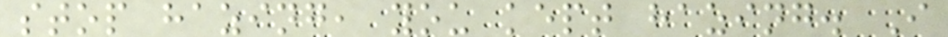stop hazing, you kept hazing. I
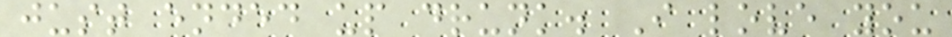just ended up drunk. I love you
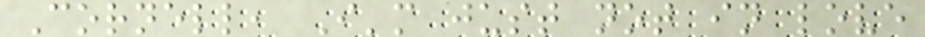Cornell, I'm just not in love
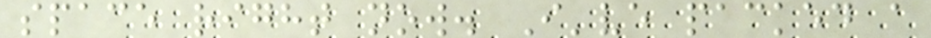space right now. I've packed a
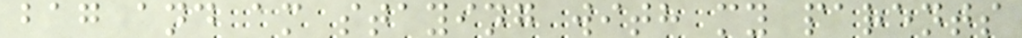bag and am staying with my parents
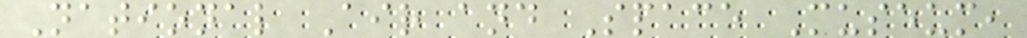National Air and Space Museum,
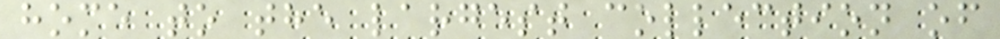home to the largest collection of
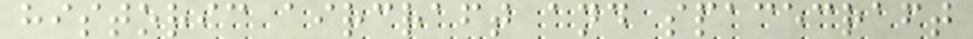historic aircraft and spacecraft
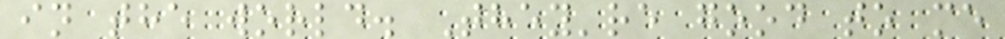in the world. They're good to me
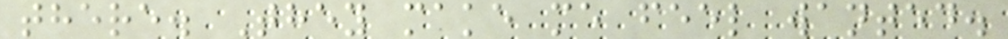there. They make me feel wanted.
